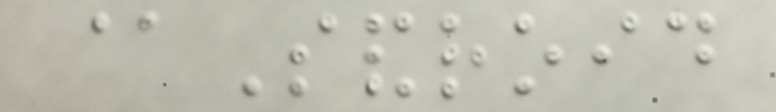@Sandroid
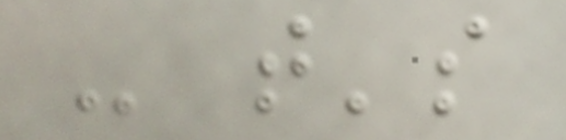- that's
